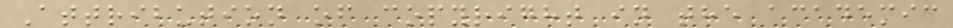Attribution of copyright in the academic
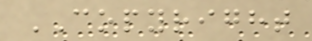COPYRIGHT
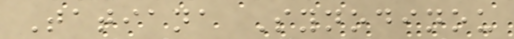Tatiana Synodinou
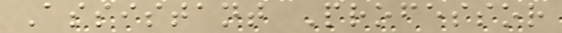Assistant Professor
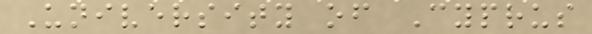University of Cyprus
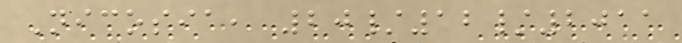Nicosia, 20/12/2011
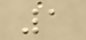1
